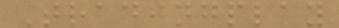Tradingplay
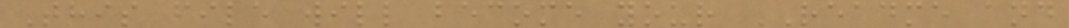This file will become your README and
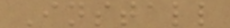Install
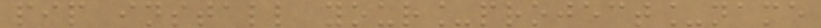pip install your_project_name
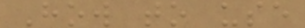How to use
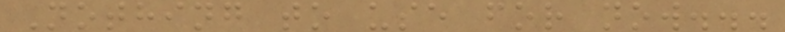Nothing to use for now...
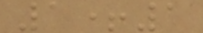1+1
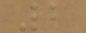2
